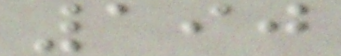190
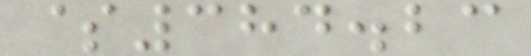$384.23
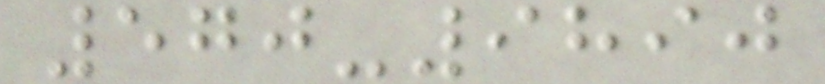570-9890
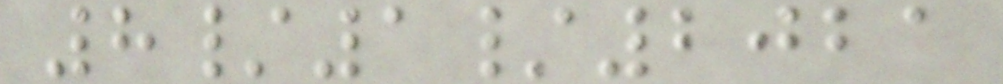8/1/2021
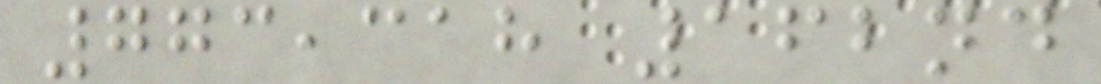773,318 162nd
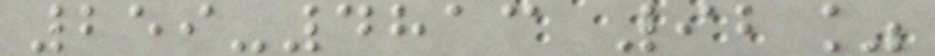259-4813 92%
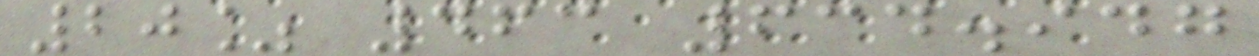20% 463 634.947
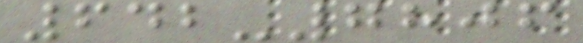642-7806
